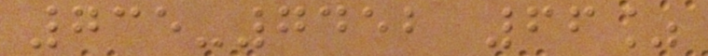735-7452 66%
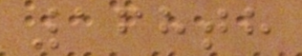168th
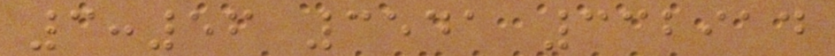3:56 3541 332914
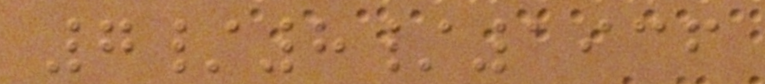7/8/1936
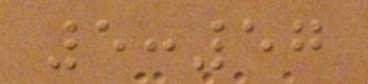5:57
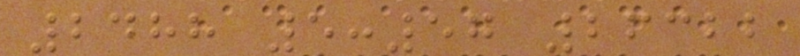2488 5:57 26322
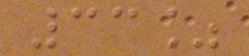33%
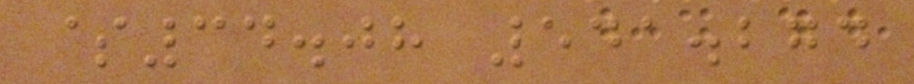$34.08 541.274
